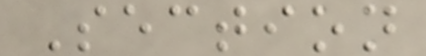Section
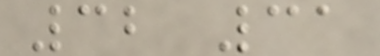32 31
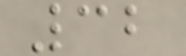32
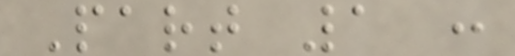Part 1 :
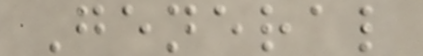General
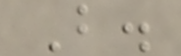B.
